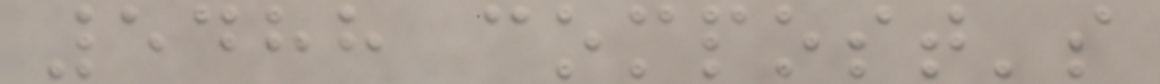5488 compost's
